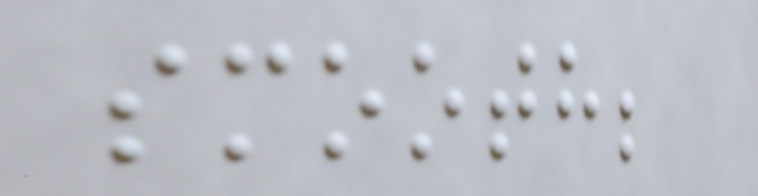smooth;
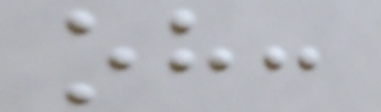oh:
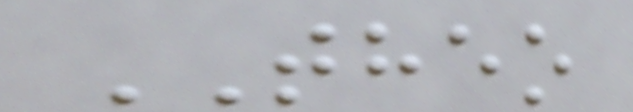THEO
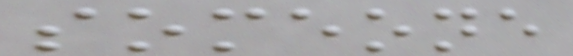someone
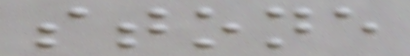stone
